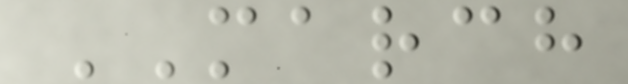MARCH
